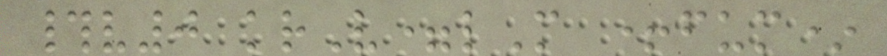#v0 krV=lM +fum*
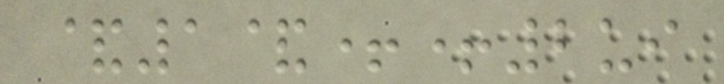&1&++2ui
